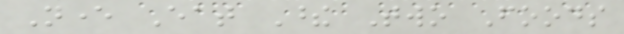Never Eat These Two Foods
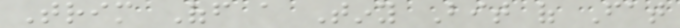Trim Off a Tiny Bit of Fat
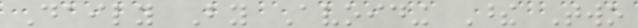Daily By Avoiding These Two
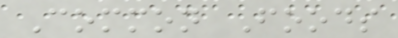Common Foods
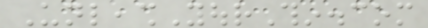UnleashYourThin.com
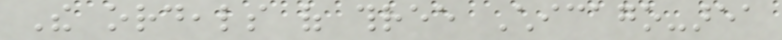The ordeals of three Chicago-area
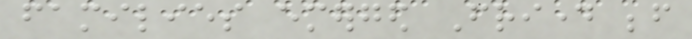families emerged Friday before
